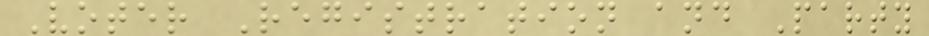Voter Registration and Party
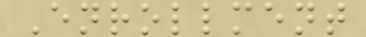Enrollment
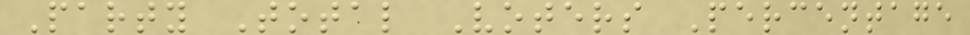Party Total Voters Percentage
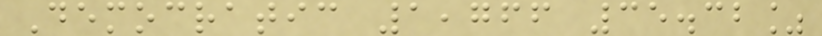Democratic 1,766 35.32%
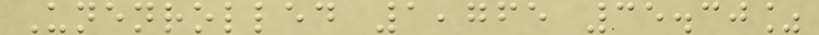Unenrolled 1,765 35.30%
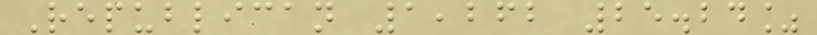Republican 1,262 25.24%
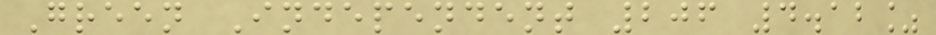Green Independent 206 4.12%
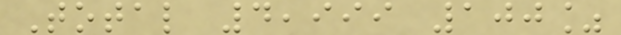Total 4,999 100%
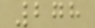278
